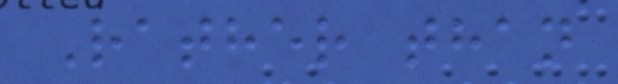Rather than
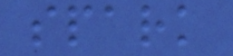spark
